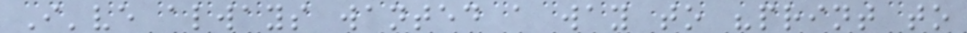I've always wanted a way to "print to
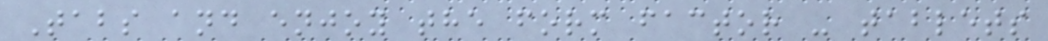Tabs and enjoy the form factor - tablets
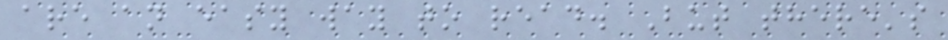are an easy way to read. But there's
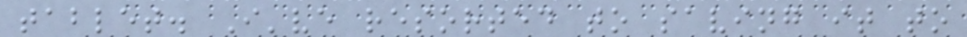tablet. I've resorted to saving it to
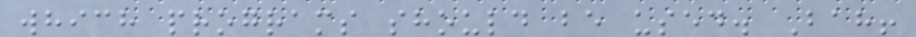which programs should be used. Bah!
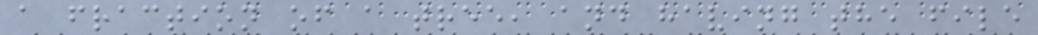a fraction of a tree, and having the file
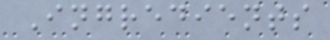Ingredients
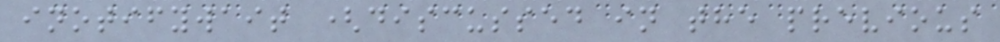inotifywait (discussed in the previous
